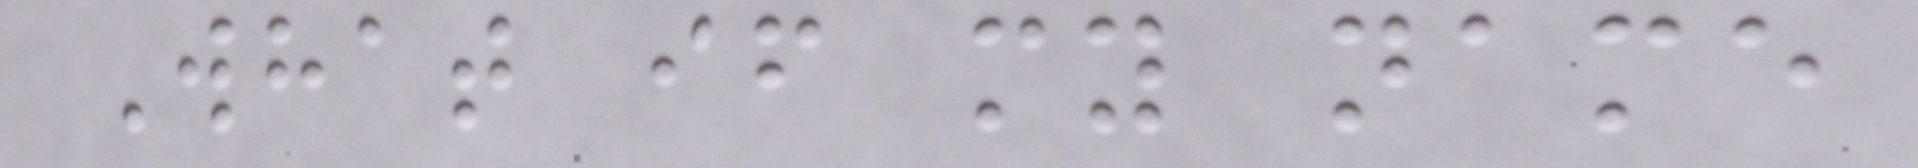What if my name
